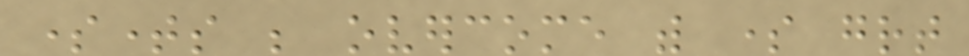sometimes be overcome with some great
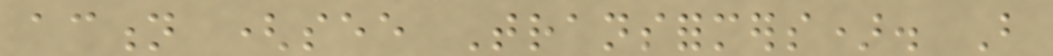action (see Transformers). But
